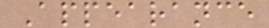Appearance
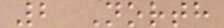2 North
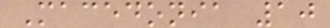Macedonia 10
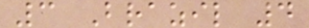3 Brazil 4
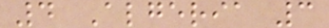4 Algeria 3
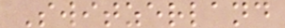Switzerland
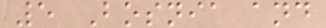5 Bosnia and
